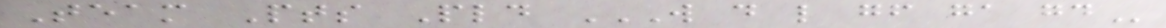Team Pts Pld W D L GF GA GD
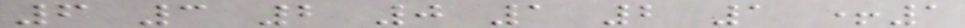6 3 2 0 1 2 1 +1
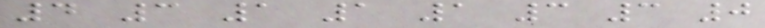4 3 1 1 1 3 3 0
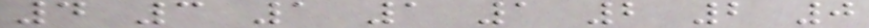4 3 1 1 1 2 2 0
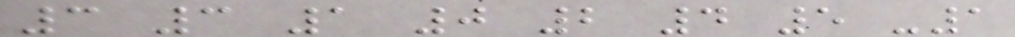3 3 1 0 2 4 5 -1
